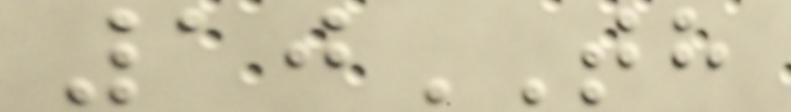10TH
